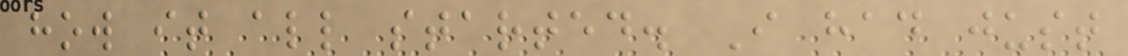how it all started. I had just
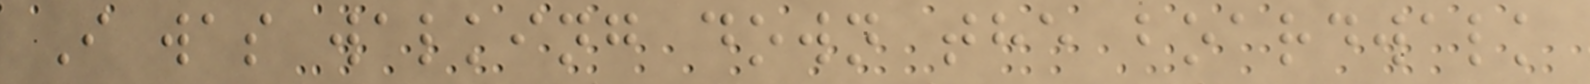I was walking down the boardwalk
